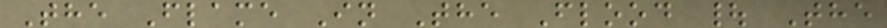The Flame In The Flood | The
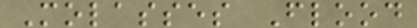Molasses Flood
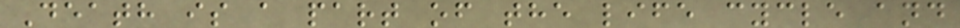Death is a part of the life cycle and
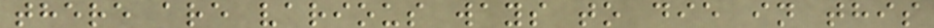there are various ways to die in this
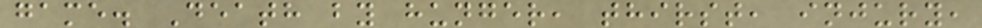game. Death by hunger, thirst, injury,
